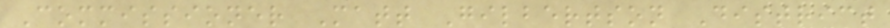Commissioner Matt Gilbertson District
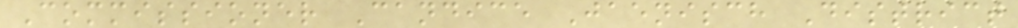Commissioner Candice Jaenisch District
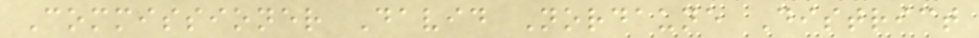Commissioner David Nordaune District
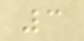3
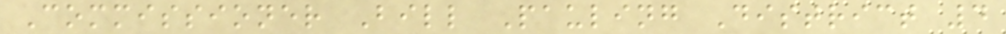Commissioner Bill Pauling District 4
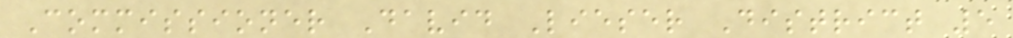Commissioner David Lieser District 5
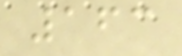163
